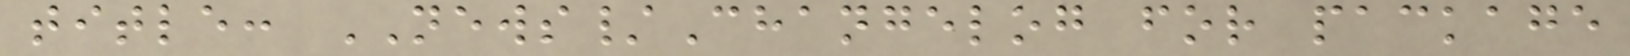title: NEWS/Changelog for package
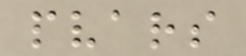pvars
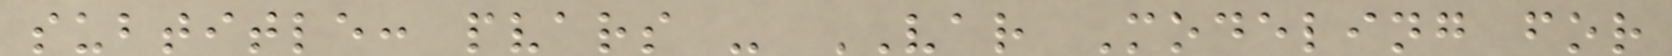subtitle: pvars - VAR Modeling for
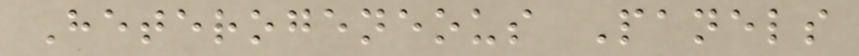Heterogeneous Panels
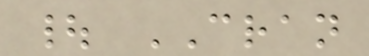| CRAN
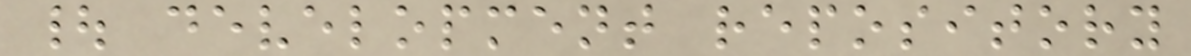| development repository
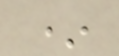*
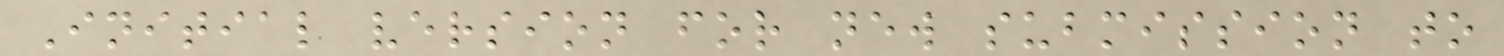Initial version for new submission to
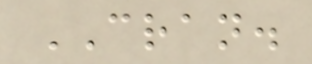CRAN.
